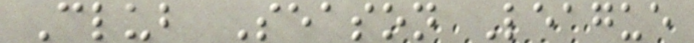Club Season League
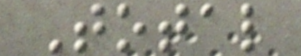Total
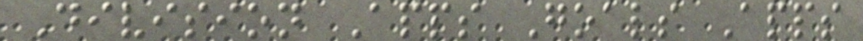Division Apps Goals Apps
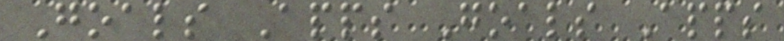Goals Apps Goals Apps
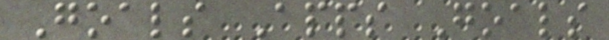Goals Apps Goals
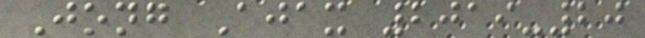Jong Ajax 2019-20
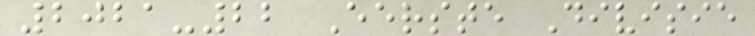2021-22 Eerste Divisie
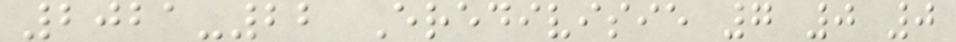2021-22 Eredivisie 7 0 0
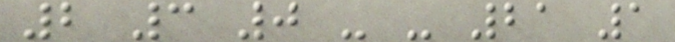2 3 0 - - 21 1
